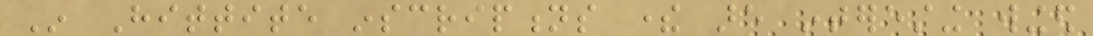In Hittite inscriptions there are interesting winged
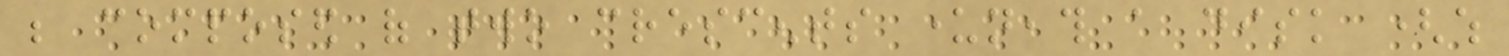be composed of two crescents underneath a disk (which
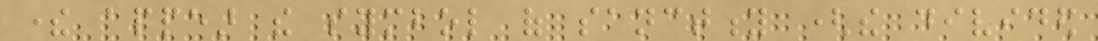there appear the symbol of sanctity (the divided
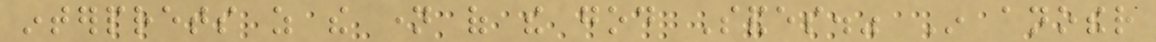interprets as the name of the god Sandes." In another
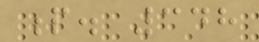p. 348
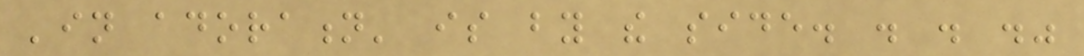'in adoration' is by the side. . . ."
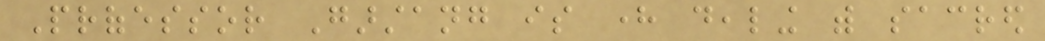Professor Garstang is here dealing with sacred
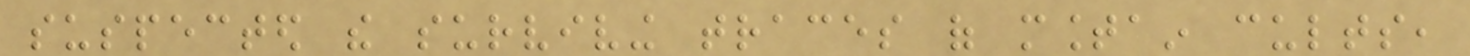suspected the surviving traces of mountain cults,
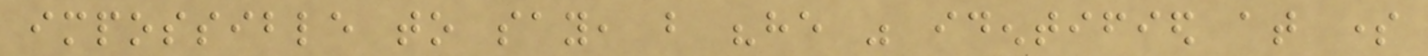impossible to say, but "he was identified at some
